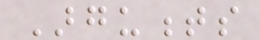Arguments
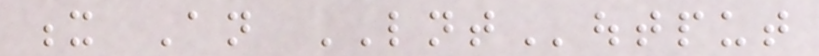x An LNToutput
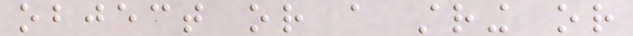object or a string or
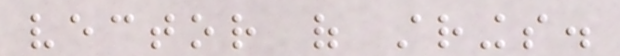vector of strings.
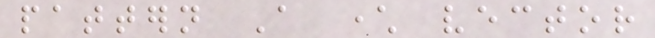pattern A character vector
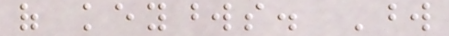of keywords. Word
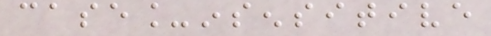case_insensitive
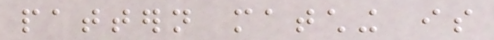pattern matching is
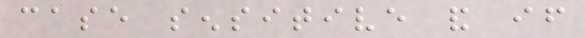case sensitive and if
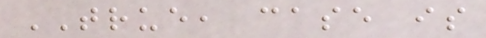TRUE, case is
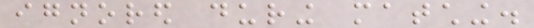ignored during matching.
